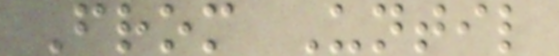From Until
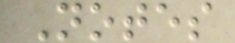Notes
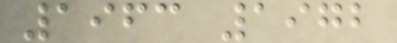1963 1972
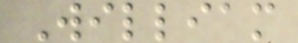William
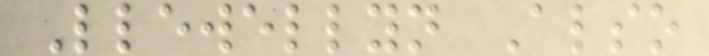Llewellyn Also
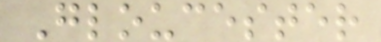Gloucester
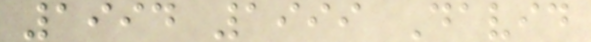1994 1999 David
